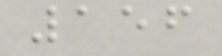156
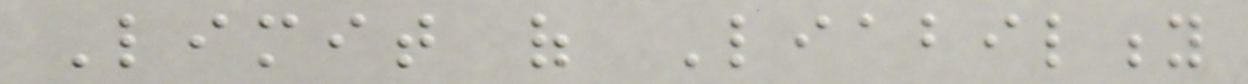Limit of Liability
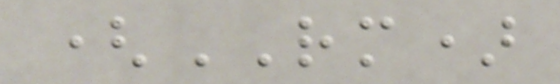(RM)
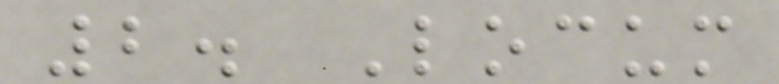2. Locum
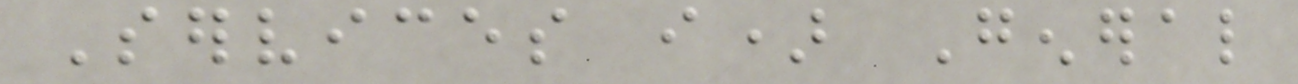Services i) General
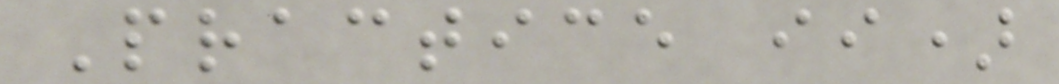Practice ii)
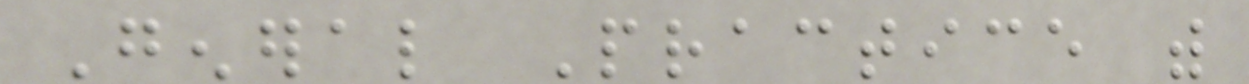General Practice with
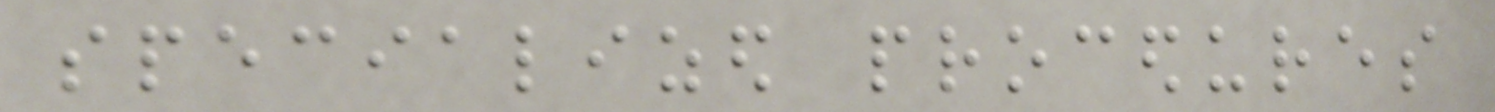specialized procedures
